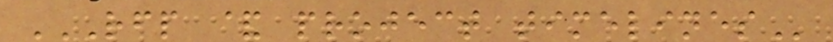RFP & PROJECT TIMELINES
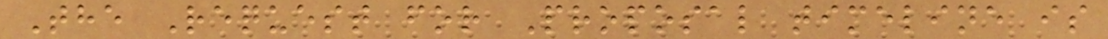The Request for Proposal timeline is
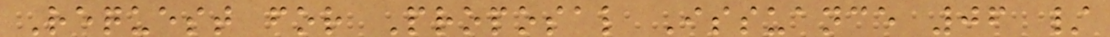Request for Proposal Issuance 06 /
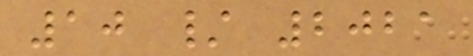10 / 2021
